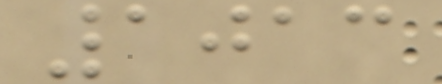1013
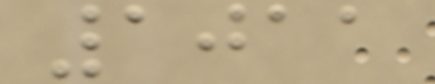1011
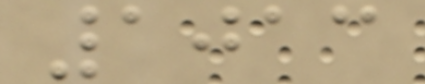1013
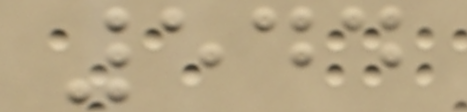544
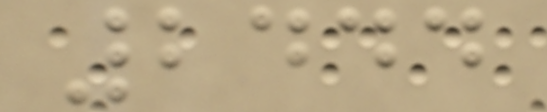2444
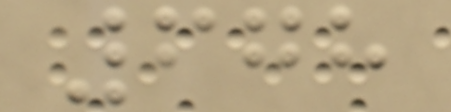678
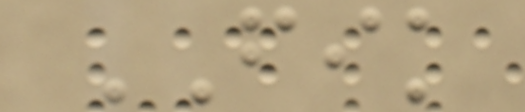FIK
